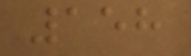158
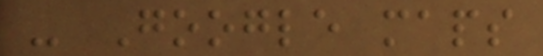- Google maps
